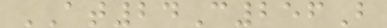AT24C256B
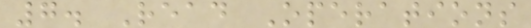7. Read Operations
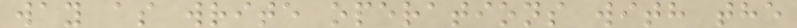way as write operations with the
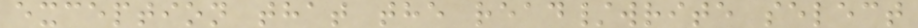exception that the read/write select
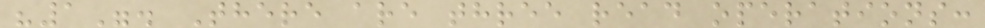"1". There are three read operations:
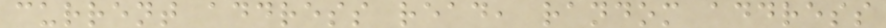current address read, random address
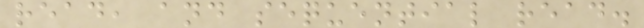read, and sequential read.
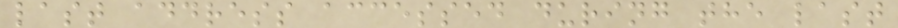last address accessed during the last
